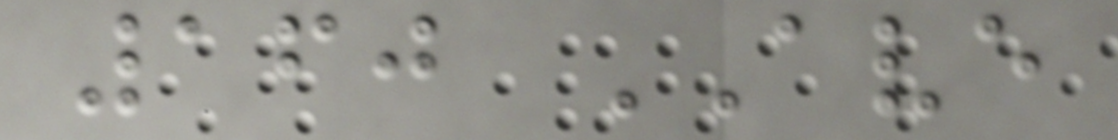160 AVE
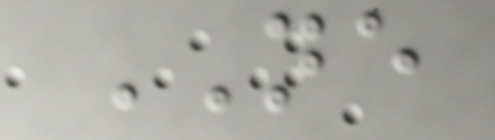NE
